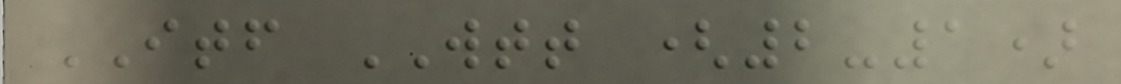ITF WTT (2-1)
